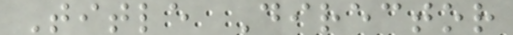Title Director
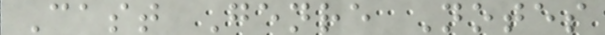Cast Genre Notes
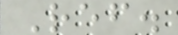Ref.
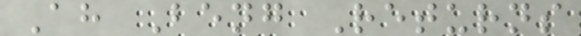Ah Beng Returns
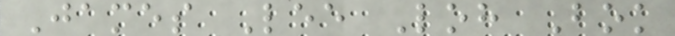James Lee Loh Bok
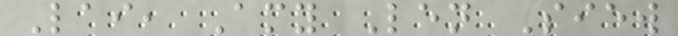Lai, Amy Len Siew
